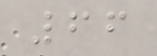66
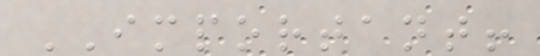IMPORTANT!
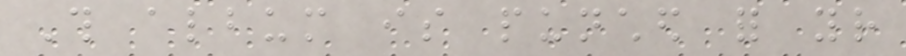This album is punched for your
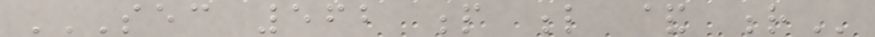SEC 562 P L & R
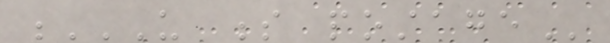U S POSTAGE
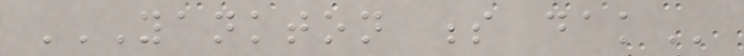YANKTON S DAK
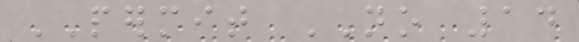PERMIT NO 14
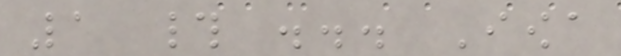1 # ... Iowa
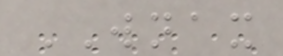WNAX
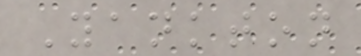Yankton
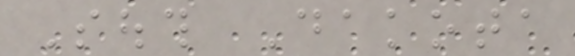South Dakota
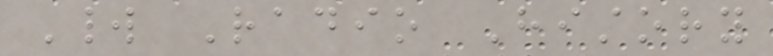World Radio History
